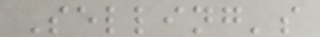Selling's
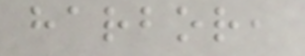harbor,
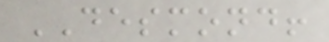DESMOND!
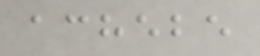achebe
